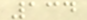134
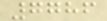7786
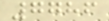7786
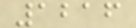1216
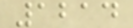1214
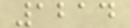1214
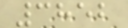3852
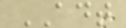ADT
